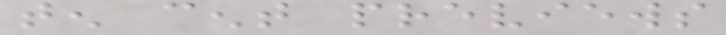ten cent previews
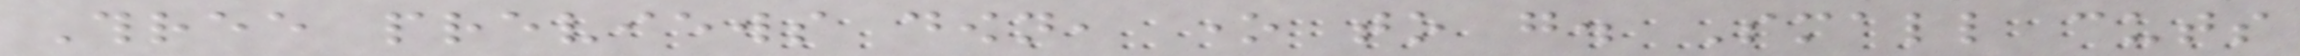Three previews down, one to go. Small cuts
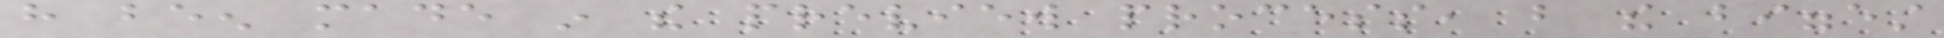have been made in the preview process, but the biggest
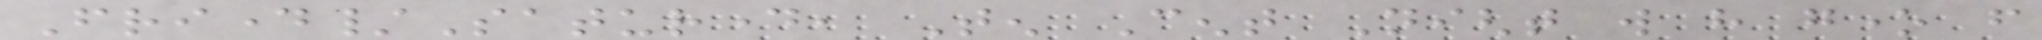Friday/Saturday, Ten Cent Night will have gone from
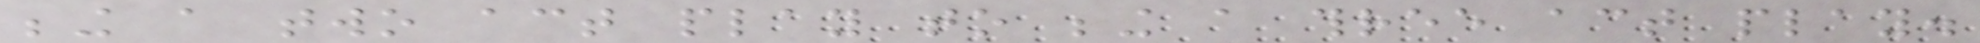being a two act play to being a three act play.
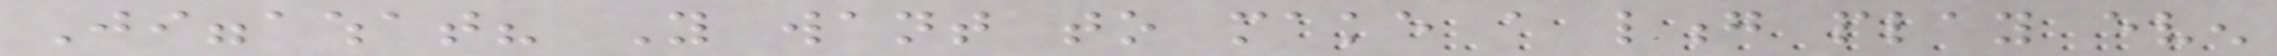Jiggawhat? You want to make a long play even
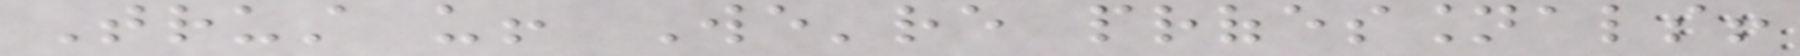Trust us! We're professionals!
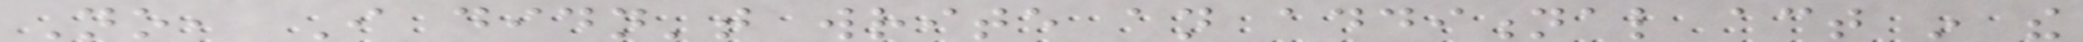No, I didn't write an additional act in the
